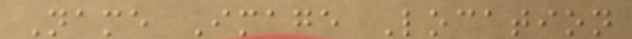Name Image Location
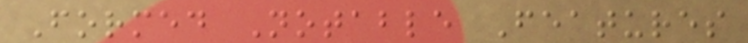Formed Notable Features
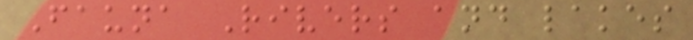Fauna Rivers and lakes
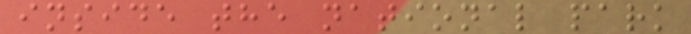inside the national park
